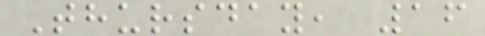Thursday, 16
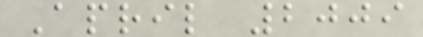April 2009
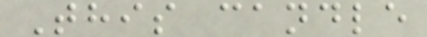This candle
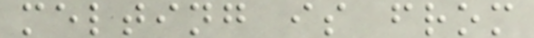melting is from
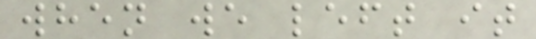when we left it
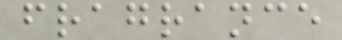fragrance
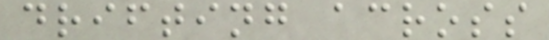drifting across
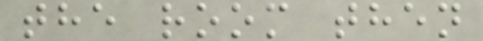the room then
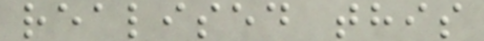realised this
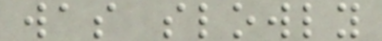was slowly
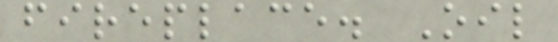fireplace. Oil
